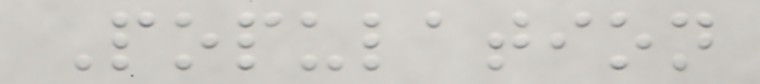Population
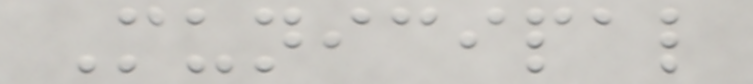Municipal
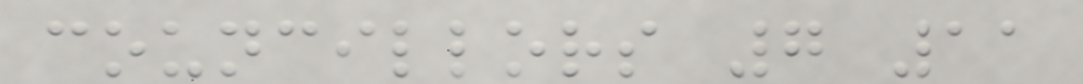councillors 7 11
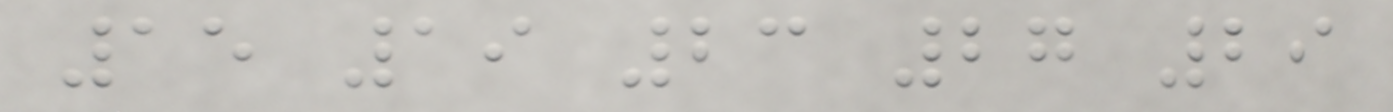15 19 23 27 29
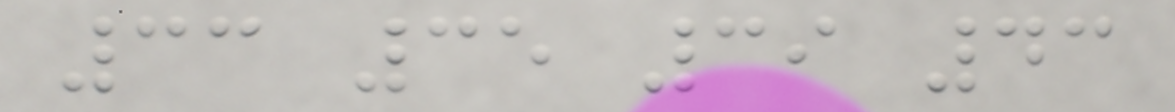33 35 39 43
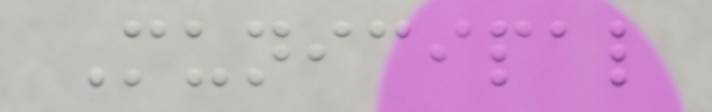Municipal
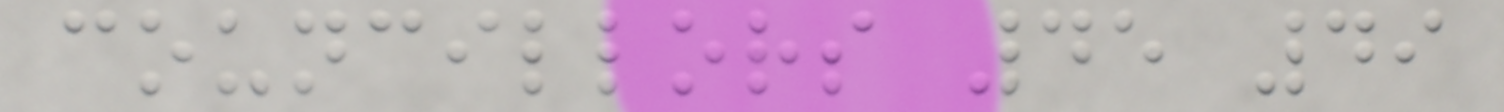councillors 45 49
